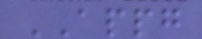APPG
